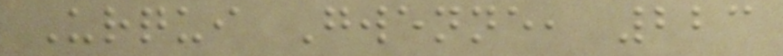Urqui Gwenne, 223
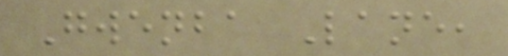Gwenba Lane,
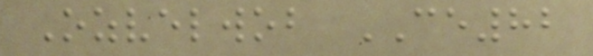Ozvelwob CE82
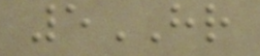5HR
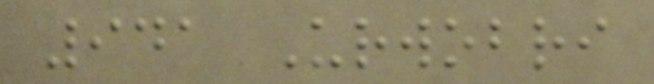941 Urwobri
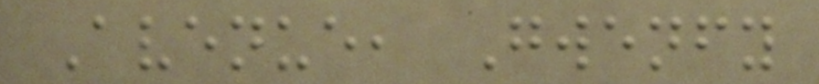Avenue, Gwenfy
